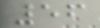56
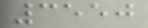3550
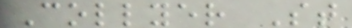Collyer St
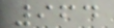964
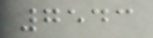7543
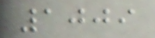1009
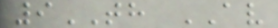9TH AV
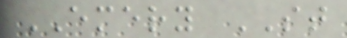EMERY ST
